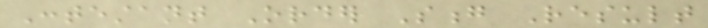Contestant Order Song Result
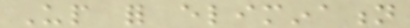Up for elimination
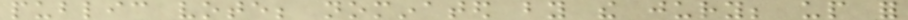public vote; nominated by the jury; up for
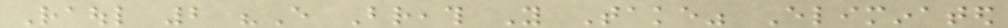Raoul 2 "Every Breath You Take" Eliminated
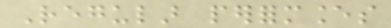Regular performances
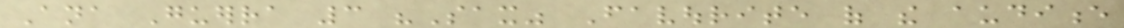Ana Guerra 3 "Sax" Favourite of the audience
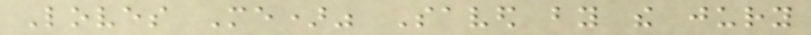Loves Me)" Saved by the jury
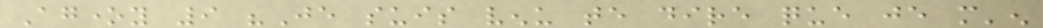Agoney 9 "Je suis venu te dire que je m'en
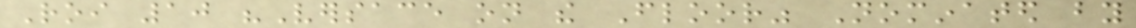Roi 10 "Versace on the Floor" Nominated by
